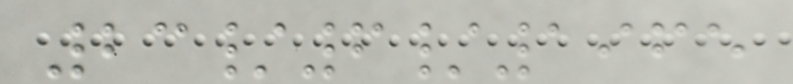23/6/1965
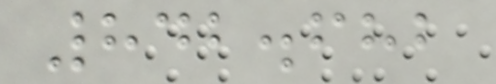842.682
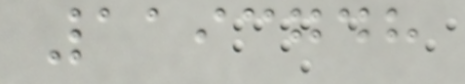1193748
